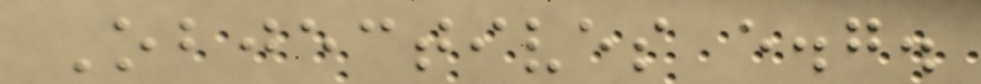Objectives e.g.
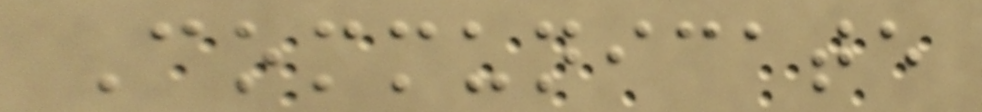Communicate
